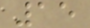15
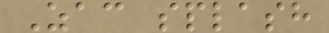Zac splash
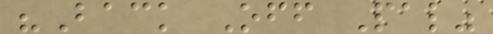"Back Off Pal"
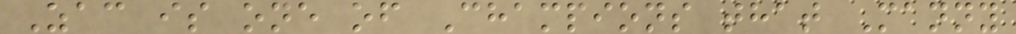Zac is one of Champions that Manny
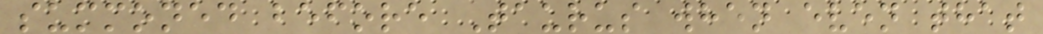summoned before Taurus when even that
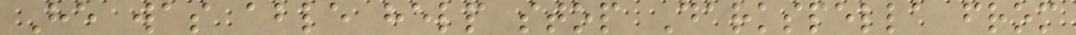He was able help stop Darkspella from
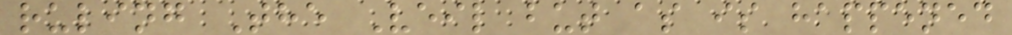ruling The Veil but as is happened
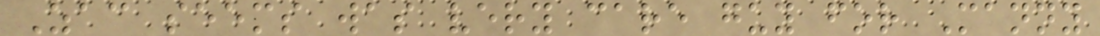Zac seems was very care guy for Manny
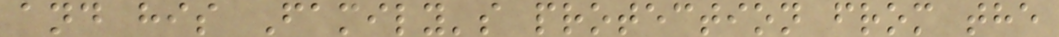and his Family's protection from the
